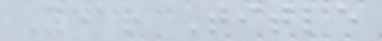Year Title
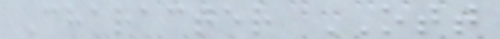Character OTT
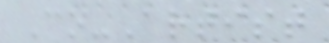Co-Artist
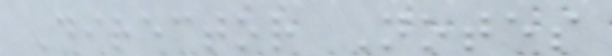Director Notes
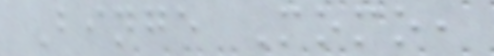Binge Momo,
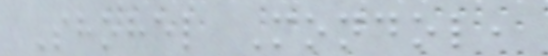Shohel Mondol,
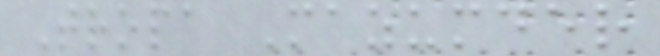Tropa Mazumder
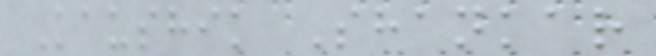Kaushik Shankar
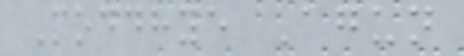Moddhye Agun
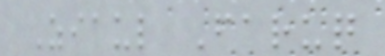Ziaul Faruq
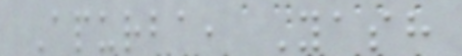Apurba, Yash
